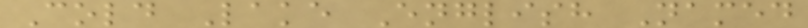Cold Lake English Named
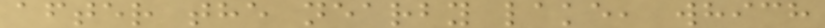after the nearby lake, which
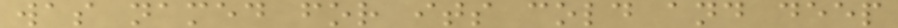was named for its cold and deep
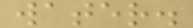water.
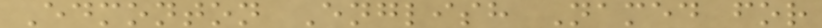Edmonton English Named for
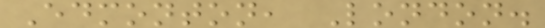Edmonton, London.
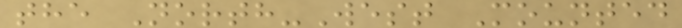the North-West Mounted
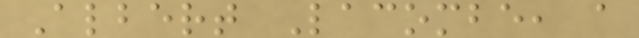Albert Lacombe, a
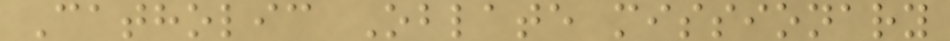Catholic Oblate missionary
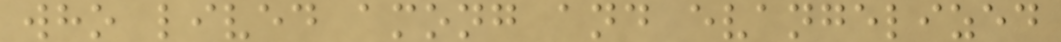who lived among and evangelized
